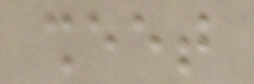sheet
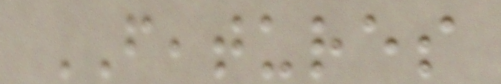FEATURES
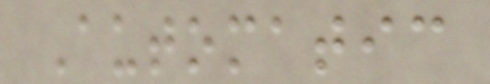Automatic
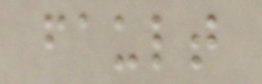fault
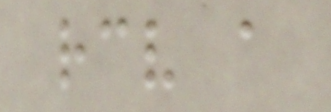receive a
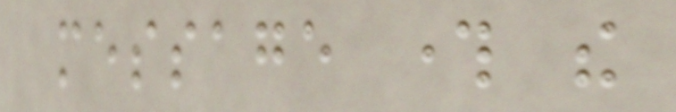message through the
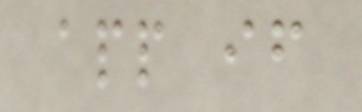app if
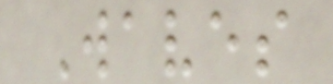Waves
